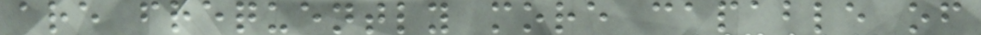are frequently more capable of
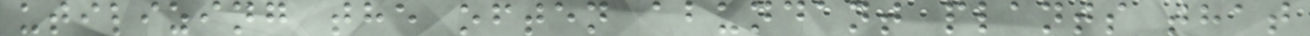utilizing the often abundant plants that
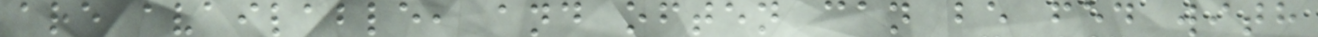are available, and often can be fed with
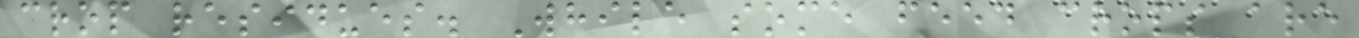crop residues. While some feed crops are
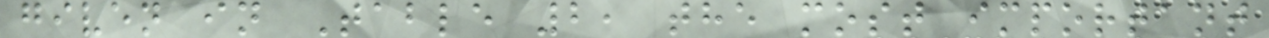given in Table 2, the most important
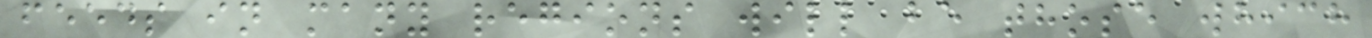feeds in many regions will be those which
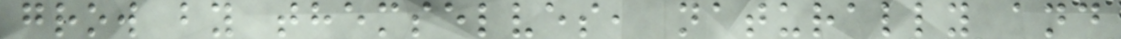grow by themselves, naturally and
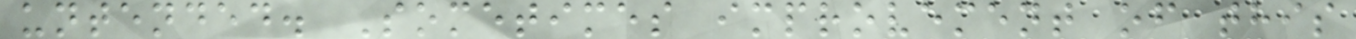untended. Sometimes improvement of this
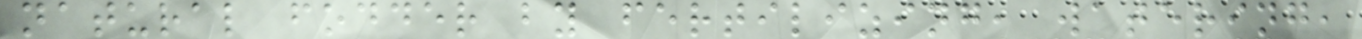natural fodder by fertilizing, watering,
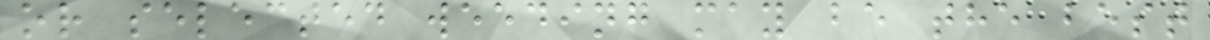or selected weeding may be the best
